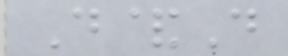D&D
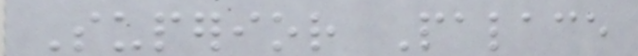Superior Palace
